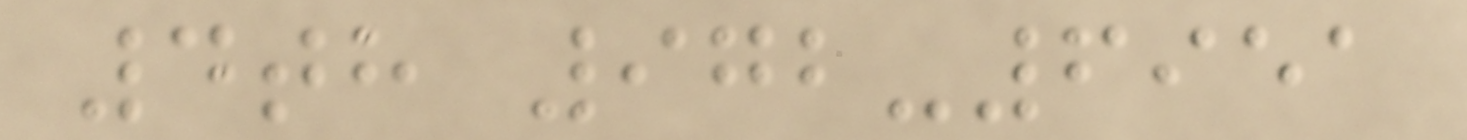4th 972-6951
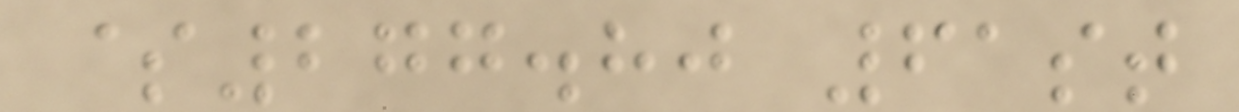$277.80 61st
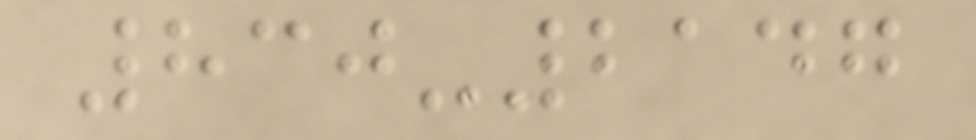830-2147
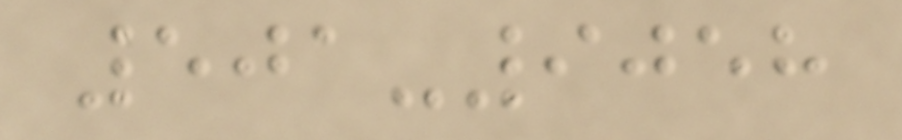501-9058
